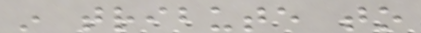in tribute to
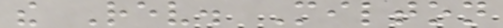the Rev. Milton
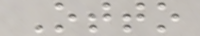Otto
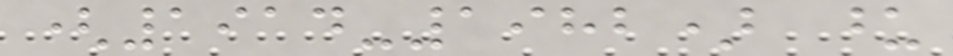(1914-1982) upon
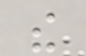the
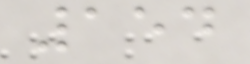154
